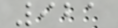921
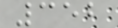352
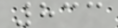833
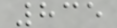835
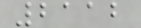2112
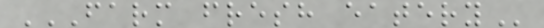FARM FRESH EATERY
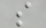s
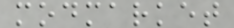modmarket
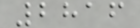2816
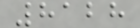8128
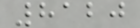8120
